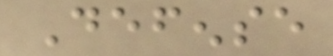Defense
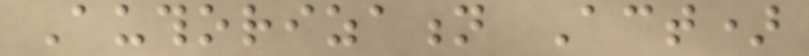Authorization Act)
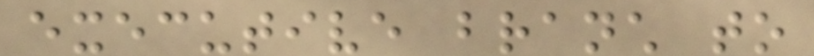executive branch to
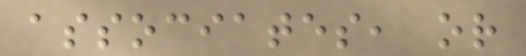associates, or
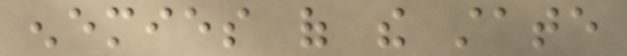enemies of the state
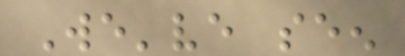We've seen
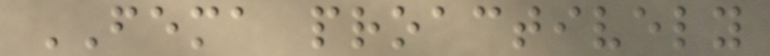FEMA proactively
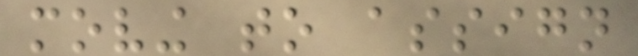moving to assign
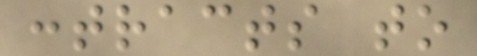contracts to
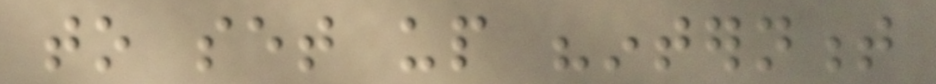to set up "internment
